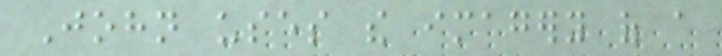John uses the imagery of a
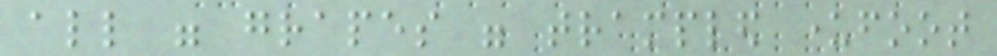all were grapes were trampled underfoot
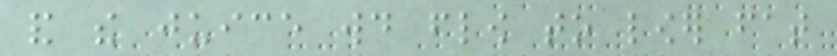and the juice would flow to lower fat
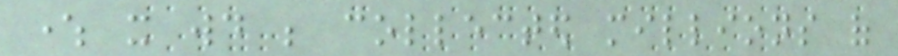where it would be collected millions of
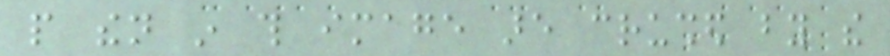people then in this image are crushed by the
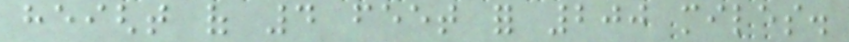height of 4 feet for 200 miles.
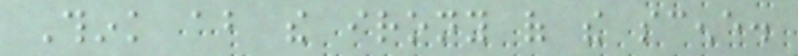Think about the irony of the scene.
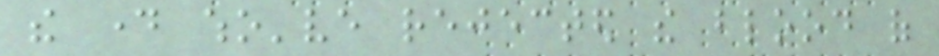the day who've rejected the blood of
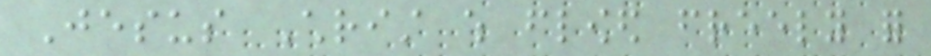Jesus Christ which flowed freely for
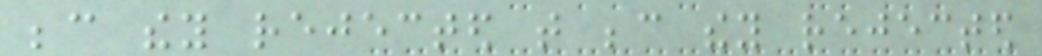because they rejected that because they rejected
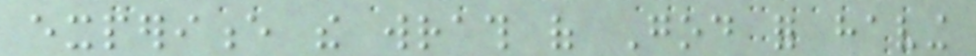experience the wrath of God for having
